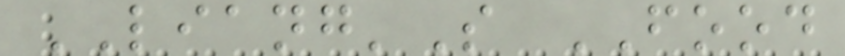LIANG'S FOOD
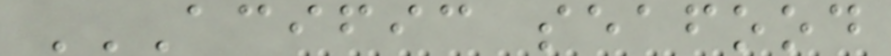ACIFIC SEAFOOD
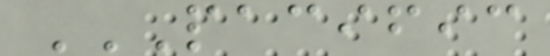PACIFIC
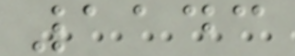1143
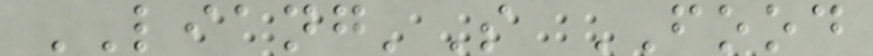LIANG'S FOOD
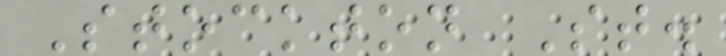Stockton St.
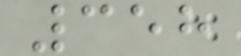358
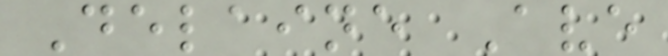Delaine Ave
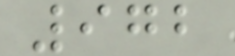972
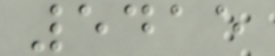5415
